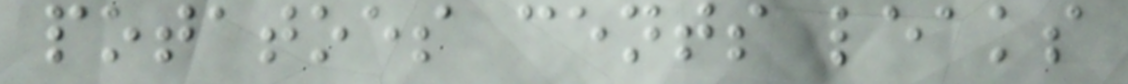potatoes cents leaks
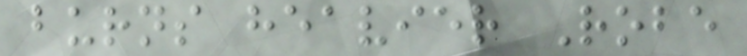burns heavier Robe
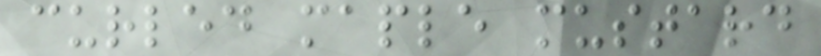curled maple mustard
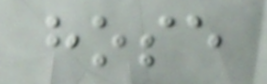hose
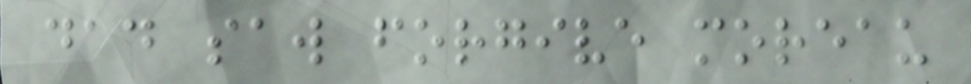dad saw forgive moreau
